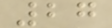27
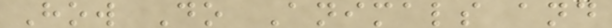How Do Animals and
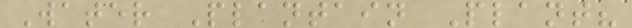Water Plantain Plant?
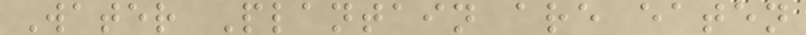Water Plantain are eaten
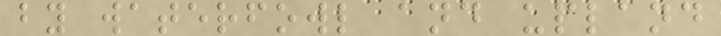by waterfowl and upland
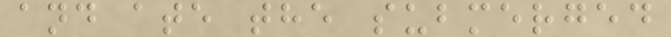and ate the submerged
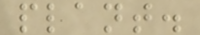plant.
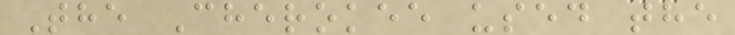The Cherokee used the
